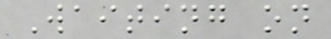Waiting on
